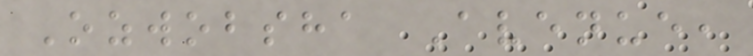Ozwobsha Avenue,
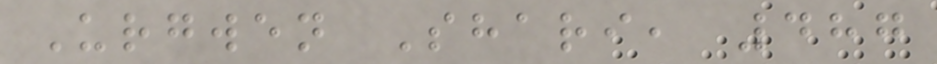Urgwen Shari, 487
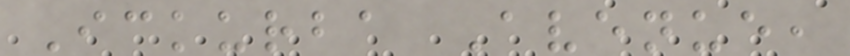Ickurba Avenue,
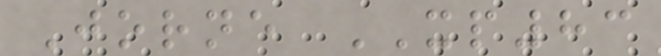Jorne XP83
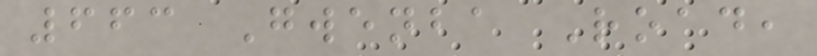663 Gwenba Road,
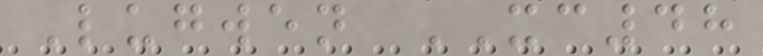Lugwen XC48
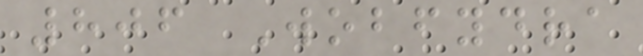806 Wobfydra
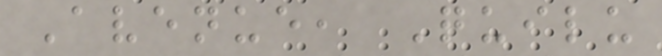Avenue, Quilu
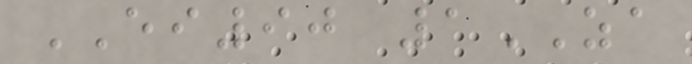EI90 1ZA
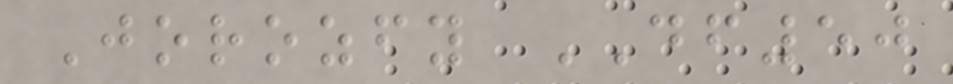Jorozfy DF50
